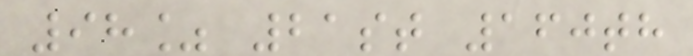98% 21st 160th
